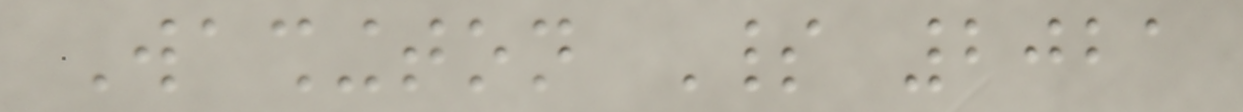Washington Spirit 2021
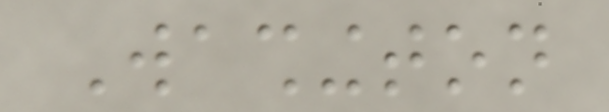Washington
